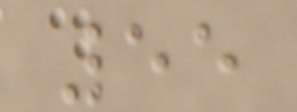55
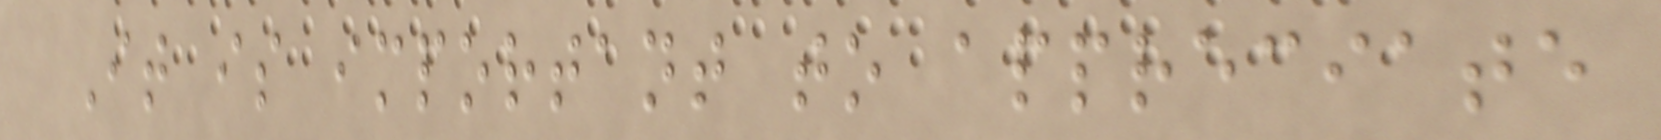It is important to appreciate
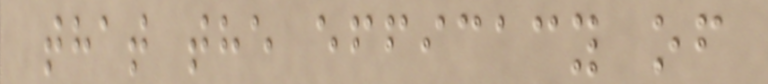that the efficacy of
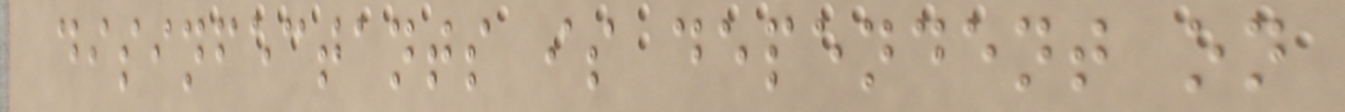disinfectants is dependent on
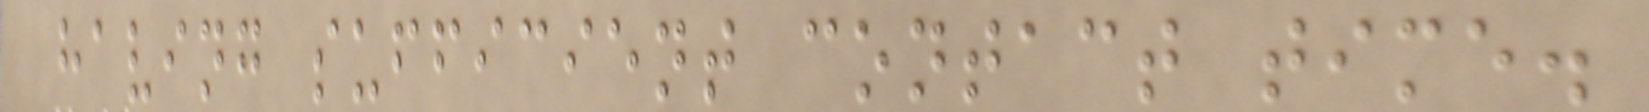having sufficient contact time.
